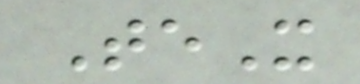TeX
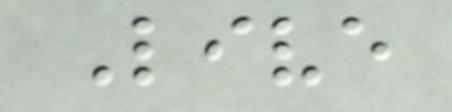Live
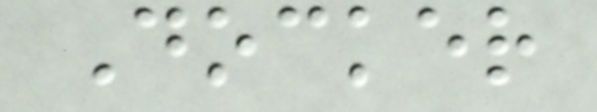Docker
